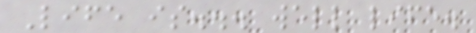Life is... well life.
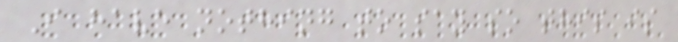I have nothing to say so this is
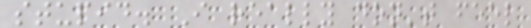stupid. I really don't feel
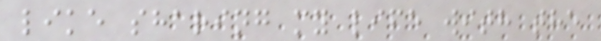like sharing my life with the
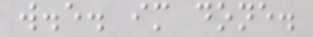w.e. im done.
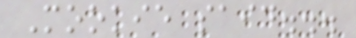Mookie said...
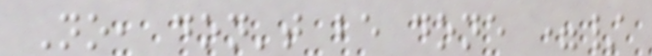No, don't be done =/
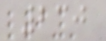230
